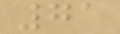71
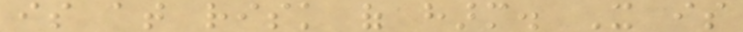is at risk of harm. It is
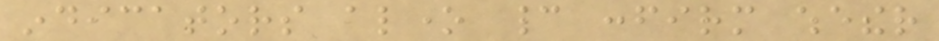indicators alone cannot confirm whether
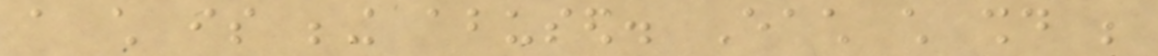a child is being abused. Each child should be
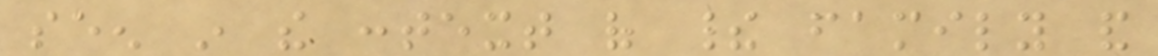seen in the context of their family and
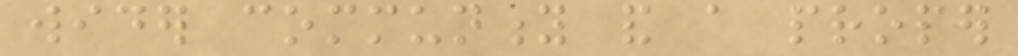wider community and a proper
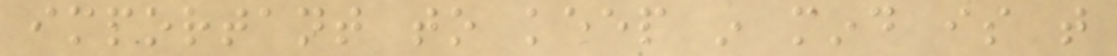important to keep in mind is that
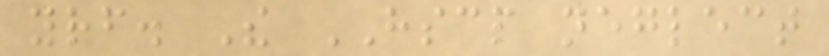yourself. The HSCP neglect
